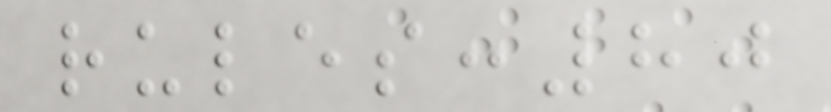rules:80
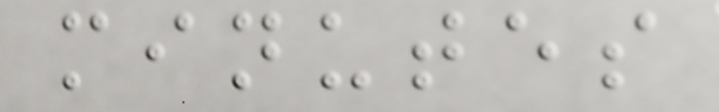minutes
